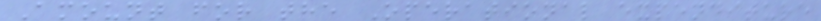Amount for the Operational expenditure
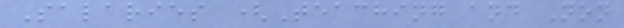Salaries (Teaching and Non
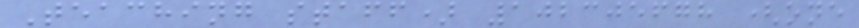Teaching staff) 102305678 (one
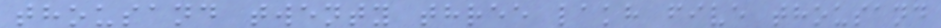thousand twenty three lakh five thousand
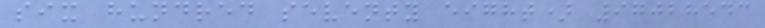six hundred seventy eight) 97028543
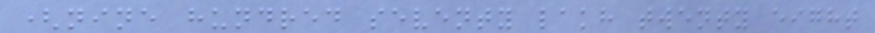(nine hundred seventy lakh twenty eight
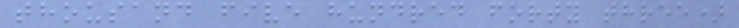thousand five hundred forty three)
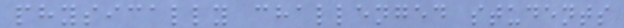physically challenged students
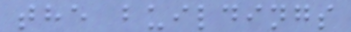the buildings
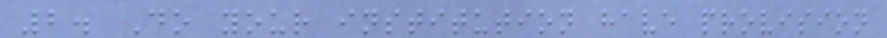2. Do your institution have provision
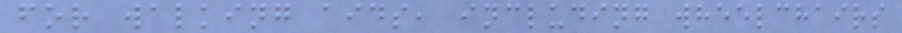for walking aids, including wheelchairs
